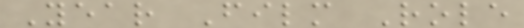Year Film Role
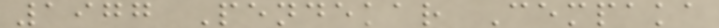1977 Pendekar Cempaka
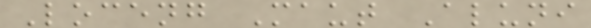Loceng Maut Aluni
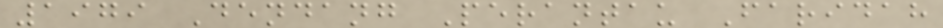1979 Dendang Perantau Faridah
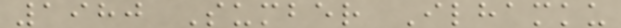1980 Sumber Ilhamku
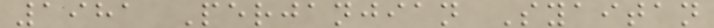1981 Perjanjian Syaitan
